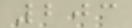203
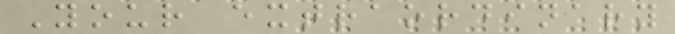Your extraordinary
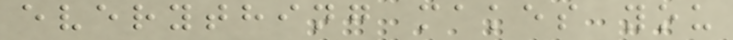everything makes you
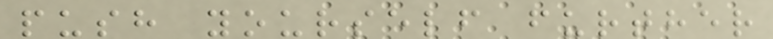push yourself further
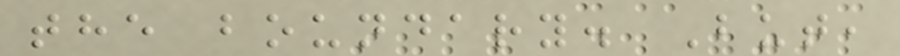the boundary. But,
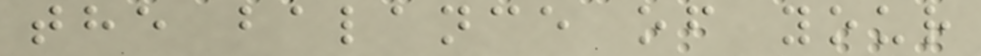the balance of your
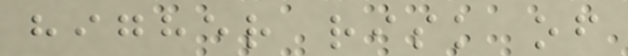higher risk of
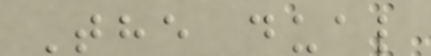The dual
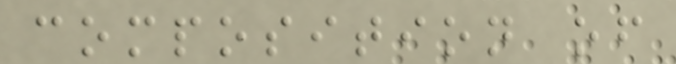composition of
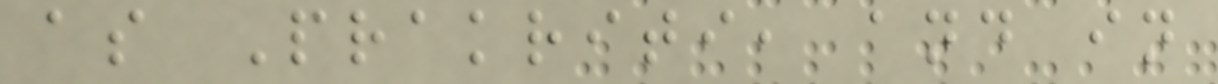as Prakriti, and in
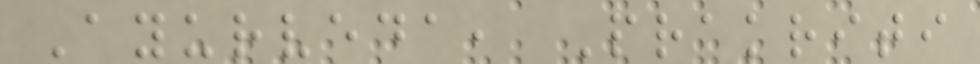Ayurveda, Prakriti
